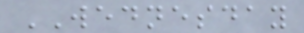WEDNESDAY
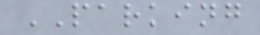PARKING
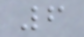6
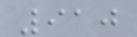910
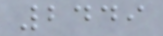2449
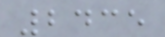2435
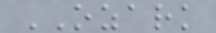OZARK
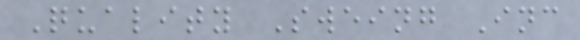Quality Sweing Inc
